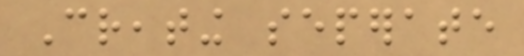Creating seperate
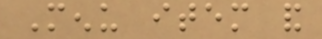Menu item and
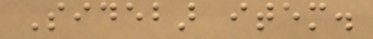Sidebar item.
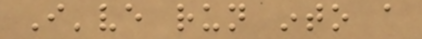I've run into a
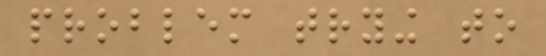problem trying to
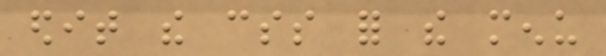edit the css for the menu
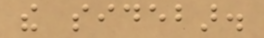the sidebar.
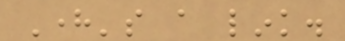Here's a link.
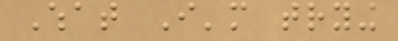What I'm trying
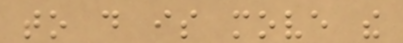to do is move the
